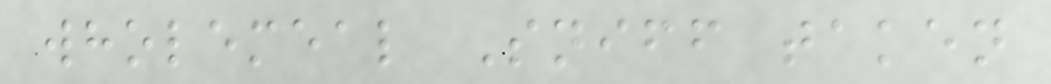wholemeal Sniff taken
